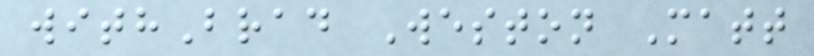withBrad Weston Matt
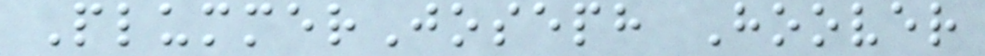PlummerJoseph Hoover
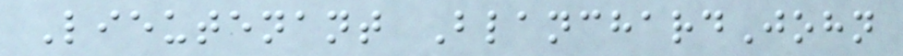Lieutenant BlanchardJohn
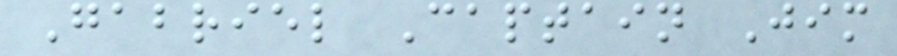Gabriel Captain Jim
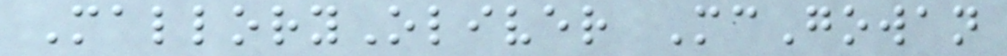MalloryOliver McGowan
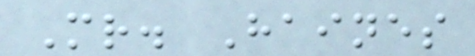Mr. Haines
